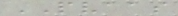PVAAS
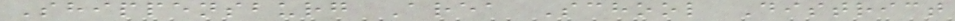Shippensburg Area School District
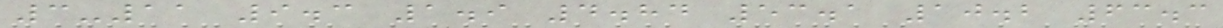3-11 9.3 1.9 4.84 53.1 10.2 63.3
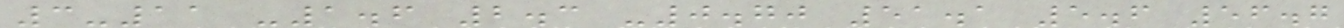3-11 -1.6 2.3 -0.70 51.1 5.6 56.7
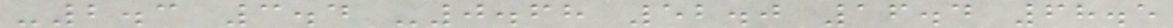-2.3 3.4 -0.68 52.0 16.4 68.5
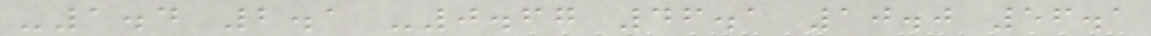-1.4 2.1 -0.67 46.1 10.0 56.1
